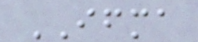IFMA
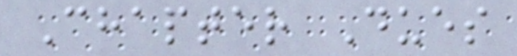Chapter Dues
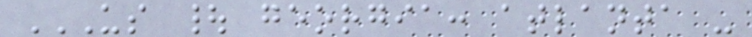US | GEORGIA: ATLANTA -
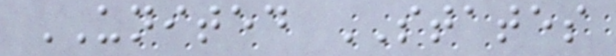UNITED STATES
